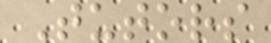Tutors
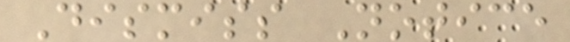Dismiss Notice
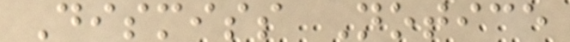Dismiss Notice
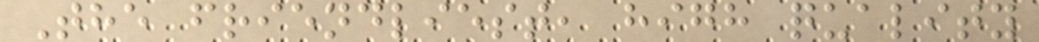The friendliest, high quality
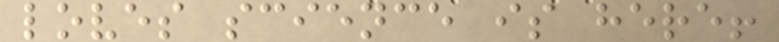loves science is here!
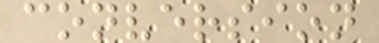conversion
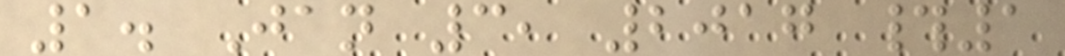1. Jan 3, 2017 #1
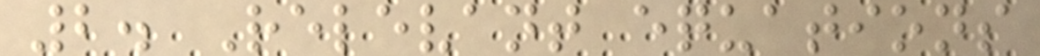2. Relevant equations
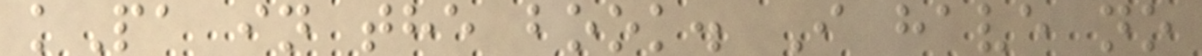kPa in the book. I have no
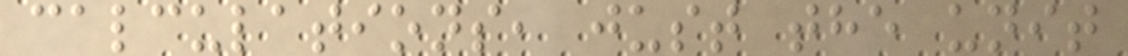calculations, just the unit
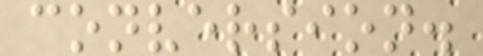conversion.
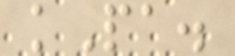kPa.
